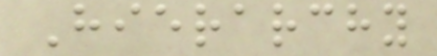Hierarchy
